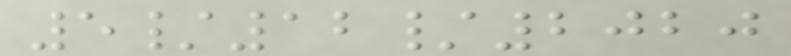5/12/2020
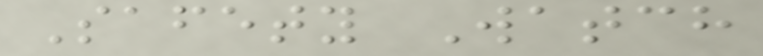Safety Watch
